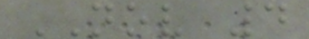NOV 4
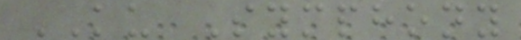KU Symphony
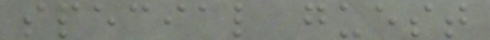special guest
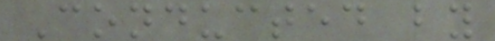Conducted by
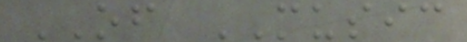OF MUSIC
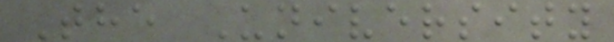The University
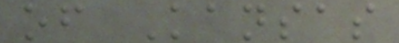of Kansas
